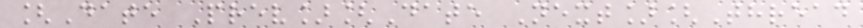[Date Prev][Date Next][Thread
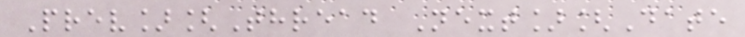Prev][Thread Next][Date
